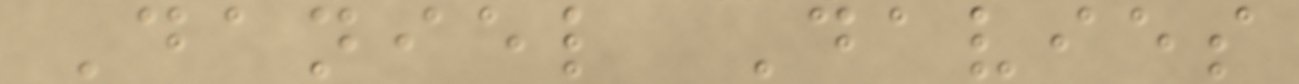Daniel Davies
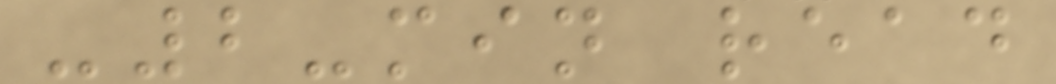-2-min read
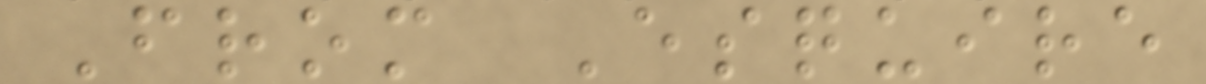From Esquire
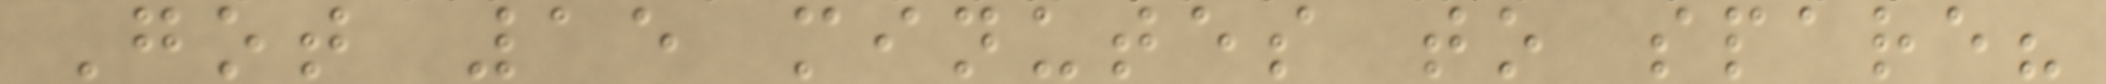Got 15 minutes to spare?
